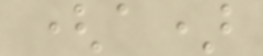(a)
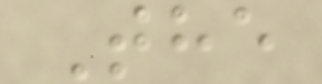The
